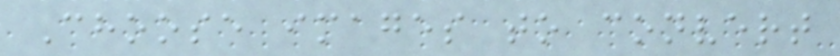Choose images to convert
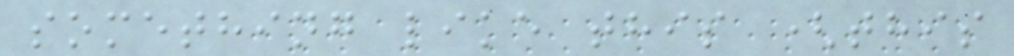something like this (this
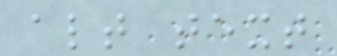alt text
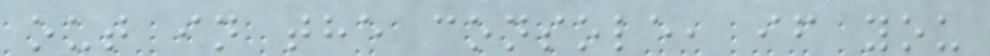out in the console, if you
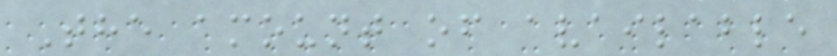The amount of available
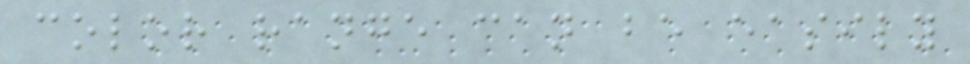color range can be easily
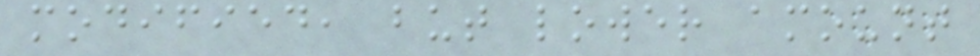modified, but lower amount
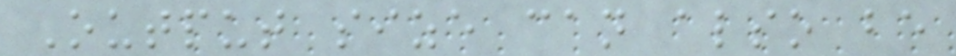Output size can also be
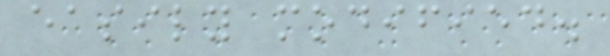easily modified.
